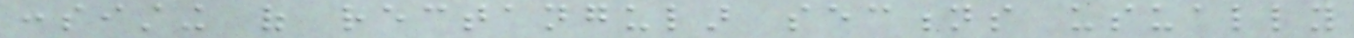consisting of rectangular sections usually
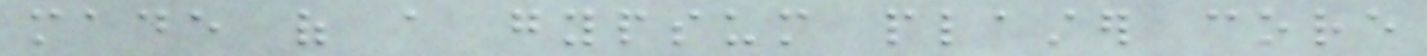made of a gypsum plaster core
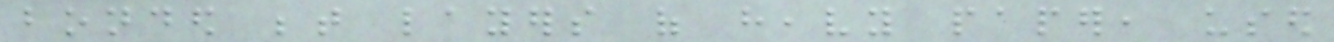bonded between layers of heavy paper, used
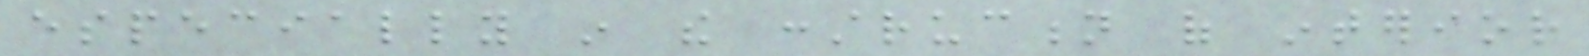especially in the construction of interior
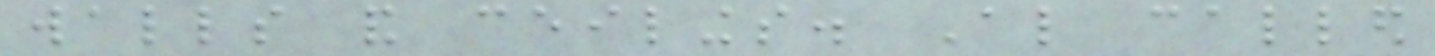walls and ceilings. Also called
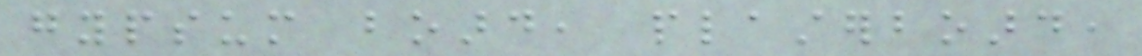gypsum board, plasterboard,
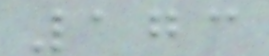173
